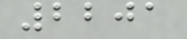2201
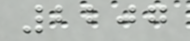2207
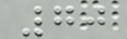70
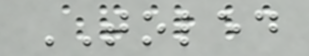TOLED
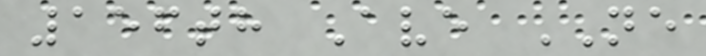156th Ave NE
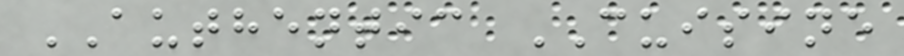AUTHENTIC CUISINE
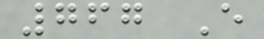767 E
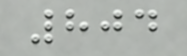804
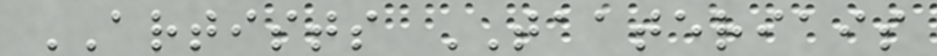ARTISTS TAATERIAIS
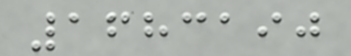1683190
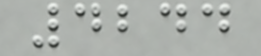4244
